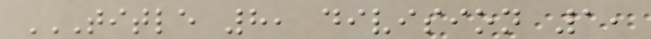TITLE 8, DIVISION 1,
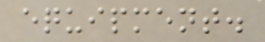equipment.
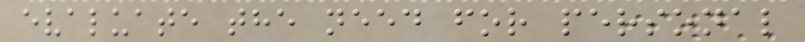evaluate the need for personal
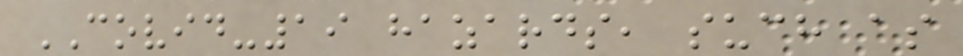COVID-19 hazards, such as
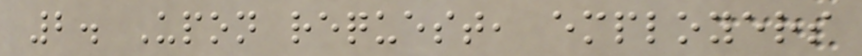2. Upon request, employers
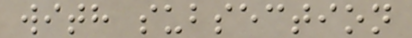with subsection
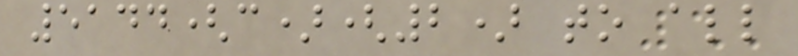5144(c)(2) to all
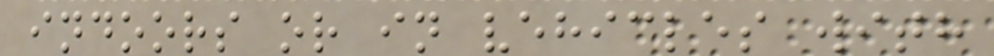indoors or in vehicles with
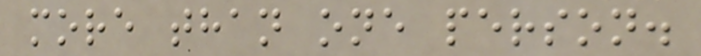more than one person.
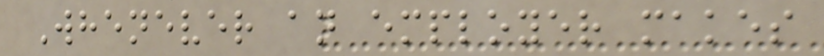Whenever an employer makes
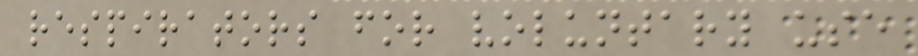respirators for voluntary use
